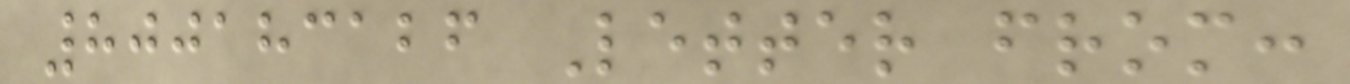800183126 Letter from:
